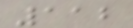112
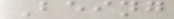Being
